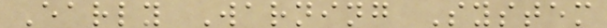Early Warning System
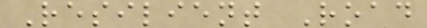Resilient Road
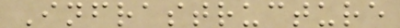Infrastructure
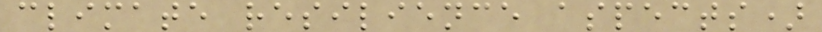climate resilience aspects)
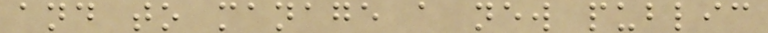and to manage a new public
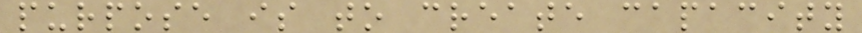purpose is to create capacity
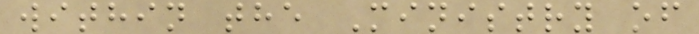within the Ministry of
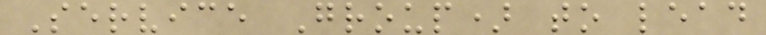Service Group) to lead
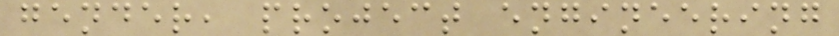gender, project engineering
